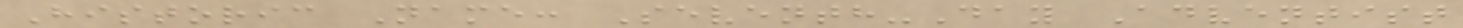Historic Name: Seventh-Day Adventist
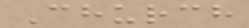Church
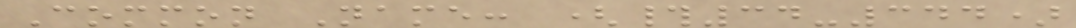Common Name: (#34-344)
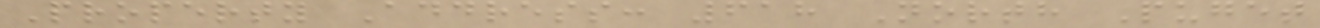Property Address: 618 North Puget
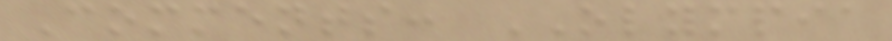Comments: OLYMPIA
